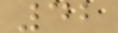42
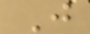J
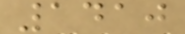1410
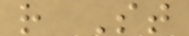r St
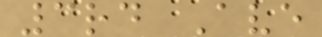3rd Ave
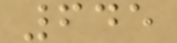645
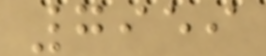7959
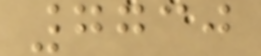7730
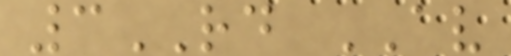3RD AV
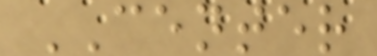CENTER
